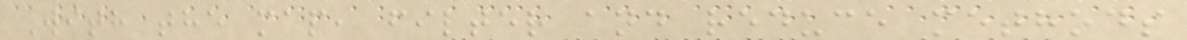With the map, filter and reduce methods
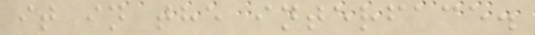it in the interface.
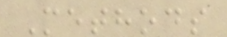Methods
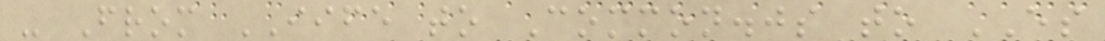- From IIFE to Common.js to ES
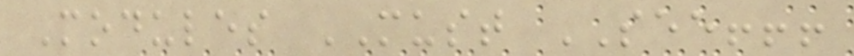Modules MUST SEE!!!
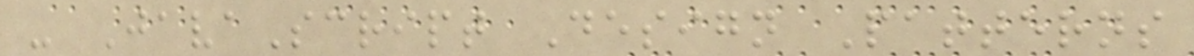- JavaScript Design Patterns
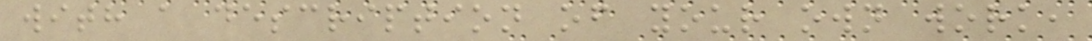with a description of your own work,
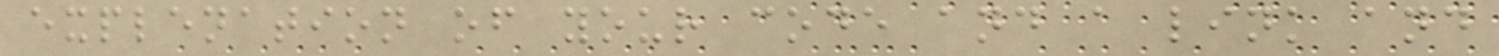explenation of your code and a link and
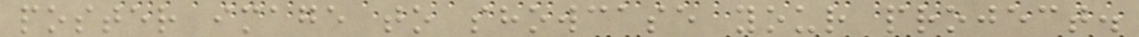poster image to showcase your project.
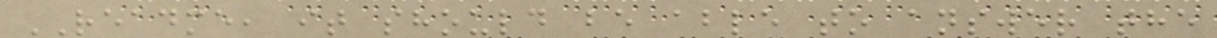README, it should be able to answer the
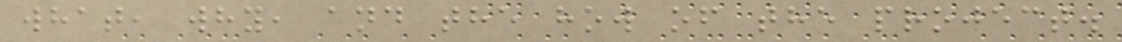what, why, and the how of the project.
